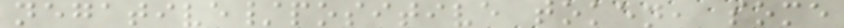negative/positive token, some
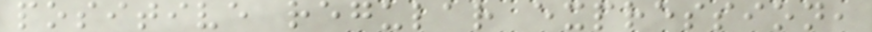positive regular expression,
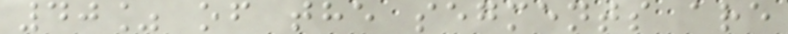40% of the segments are
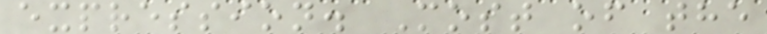expression. Most of the
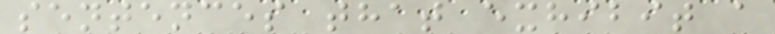sentences that exhibit a
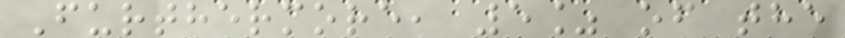Furthermore, 5% of the
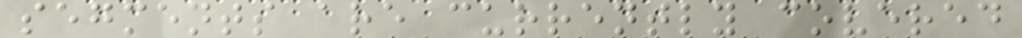segments are currently covered
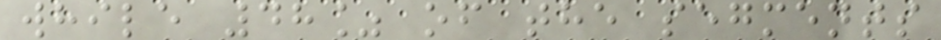while 48% of the segments
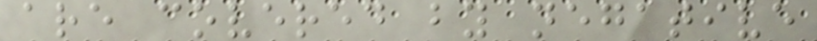are covered by negative
